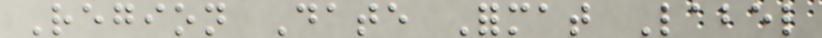Region Date Format Label
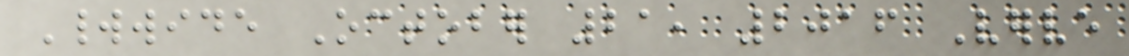Worldwide October 21, 2016 Verve
